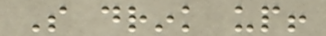So drink up!
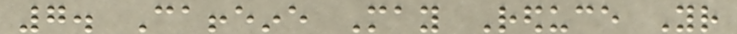7. Caffeine May Reduce Your
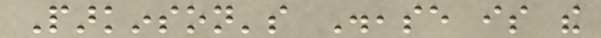Parkinson's Disease is the
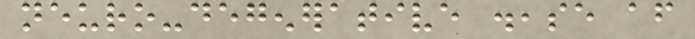neuro-degenerative disease after
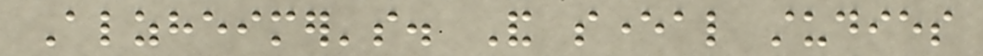Alzheimer's. And several studies
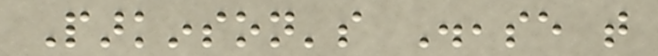Parkinson's Disease that
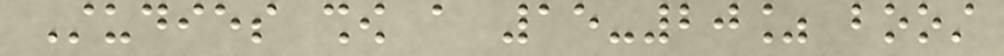Studies show a 15-20% boost
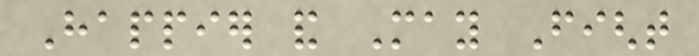Happier and May Fight
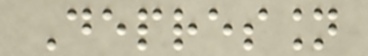Depression
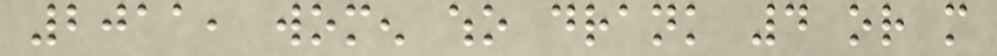2011, women who drank 4 or more
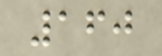160
